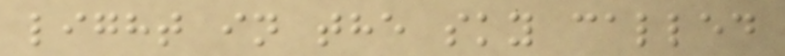light in the sky called
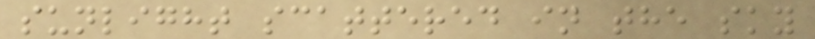sunlight scattered in the sky
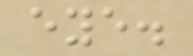eye.
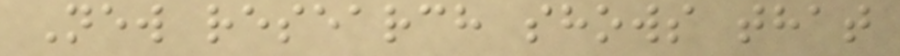New research shows that
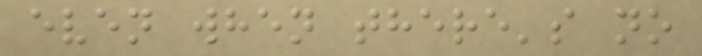even when there's no
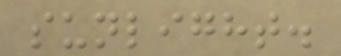sunlight.
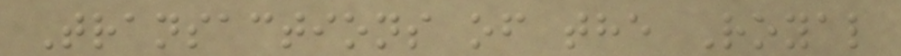Transactions of the Royal
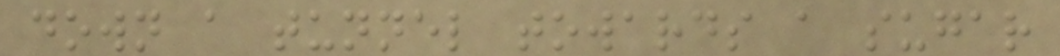down a tunnel towards a sugar
